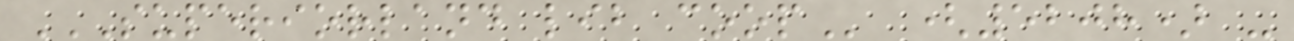SUPERIORLAND LIB COOP (5208) -
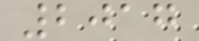2017
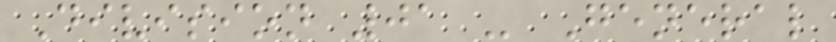Division 01 - General
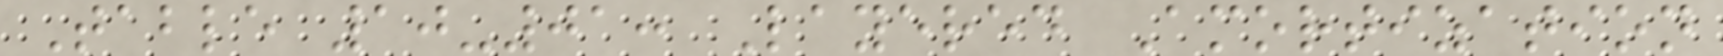Table 10-01: Layered Amortization
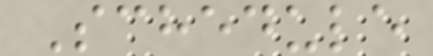Schedule
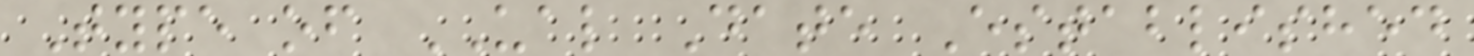Type of UAL Date Established
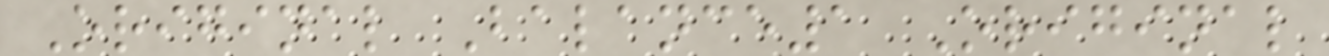Original Balance1 Original
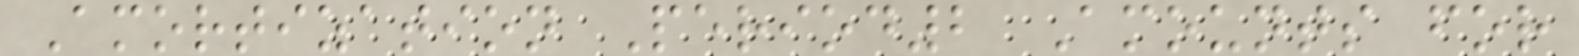Amortization Period2 Amounts for
